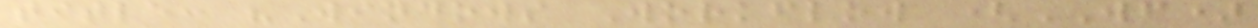title: "Windows Workflow (WF)
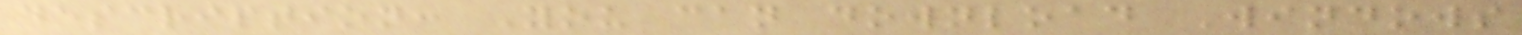description: You can download Windows
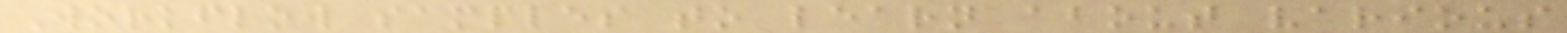Workflow samples to learn about various
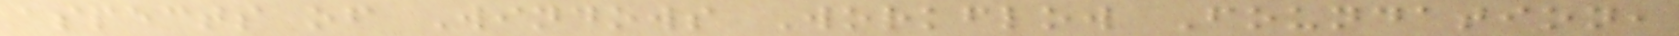aspects of Windows Workflow Foundation,
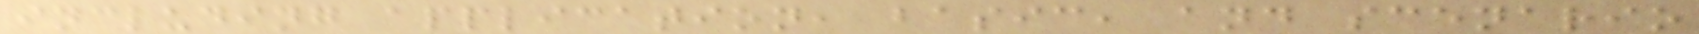including application, basic, and scenario
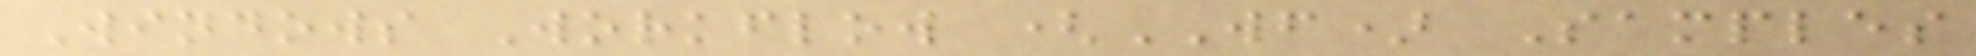Windows Workflow (WF) Samples
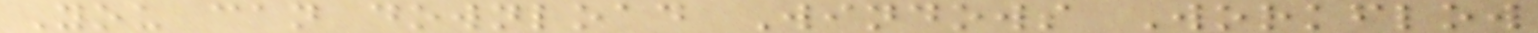You can download Windows Workflow
